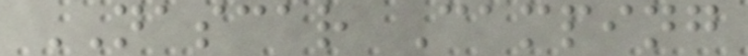NASCAR Camping
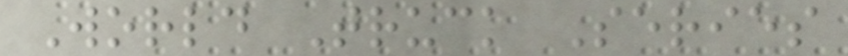World Truck Series
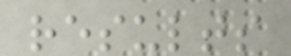results
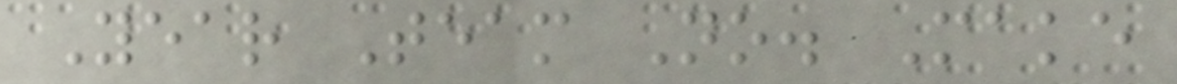Year Team No. Make
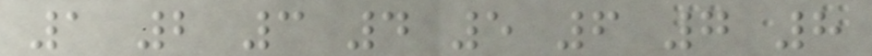1 2 3 4 5 6 7 8
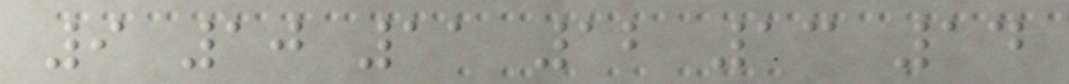9 10 11 12 13 14
